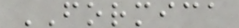FORMICA
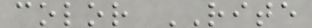color RITE
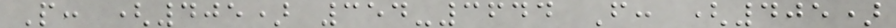P: (405) 354-3644 F: (405)
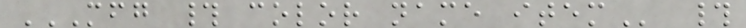MFG # COLOR NAME ITEM #
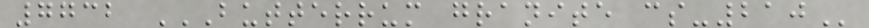7732 BUTTERRUM GRANITE CS-210
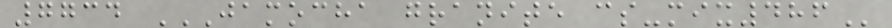7734 JAMOCHA GRANITE CS-MIX486
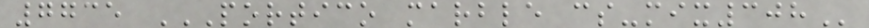7735 PORTICO MARBLE CS-MIX308
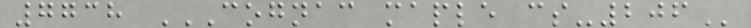7738 COGNAC MAPLE CS-206
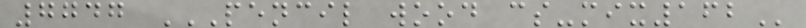7747 PENCIL WOOD CS-MIX162
